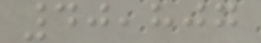40,807
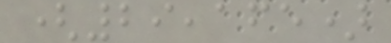(29,165)
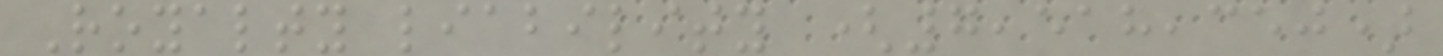Royalty liability (7,518,350)
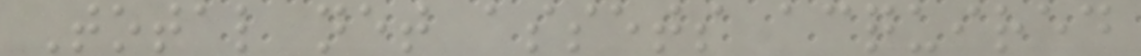Total net assets acquired
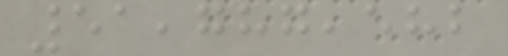51,787,582
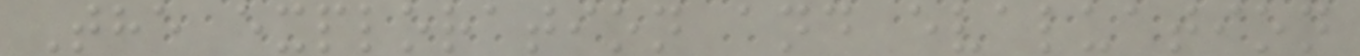The exploration and evaluation
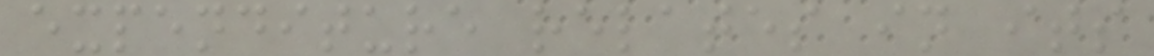expenditure relates in its
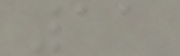11
